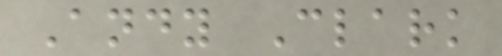Andy Clark
